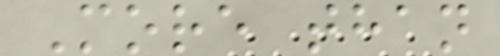More than
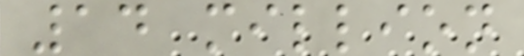14 million
